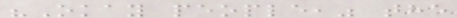"Okay people," the
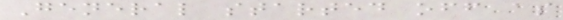General started off as
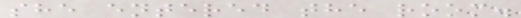she entered the room.
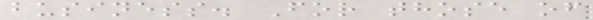business. For those of
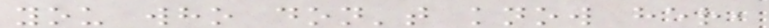you who don't know her,
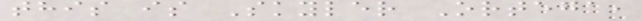this is Skyler Ortega,
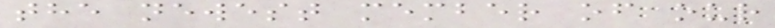the newest member of our
